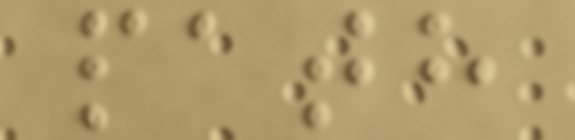path
